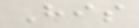His
